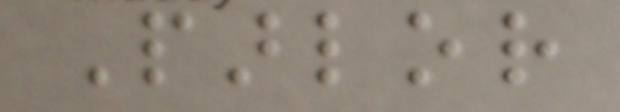Parlor
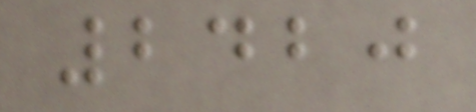2420
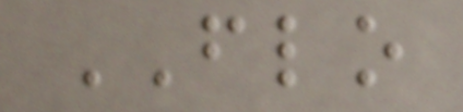FLO
